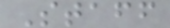Staff
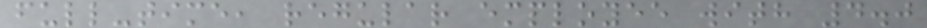full-time, regular employee with 4.0
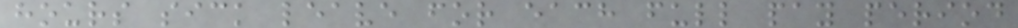hours sick leave for each full pay period
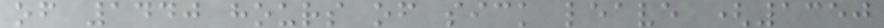of 1440 hours of sick leave (1350
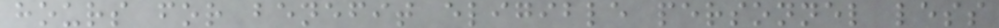hours for benefit eligible personnel less
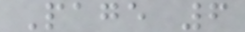Page 6
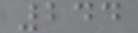244
